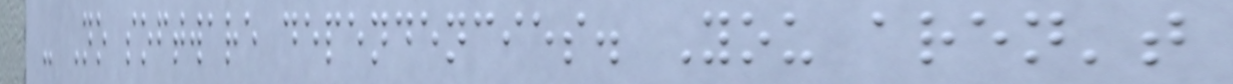- No software dependencies. You aren't
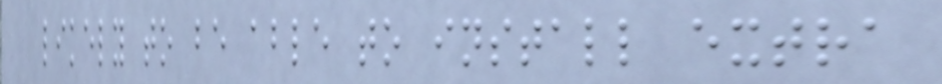likely to be able to install extra
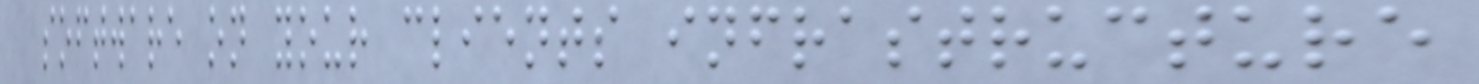software on your clients infrastructure
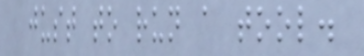just to run a tool.
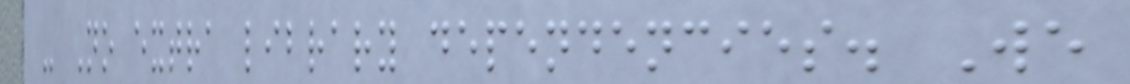- No extra library dependencies. We
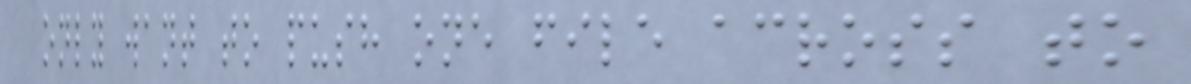only want to push one file across to
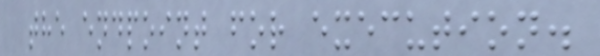the endpoint for execution.
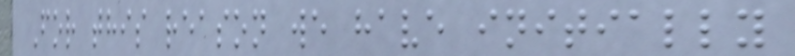For this reason we have initially
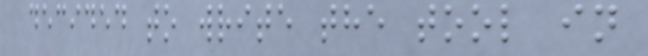decided to write the tool in
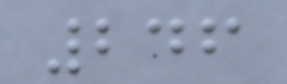246
